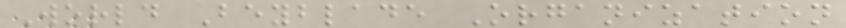World Beyblade Organization
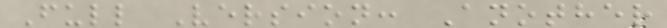Full Version: Another
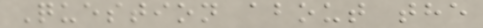Question about the
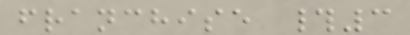franchise #3
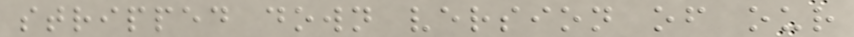stripped down version of our
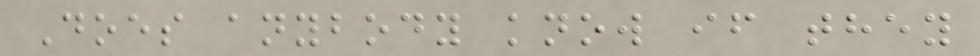Does anybody know if they
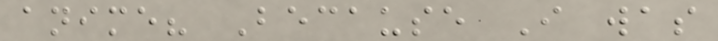anime? Because I was
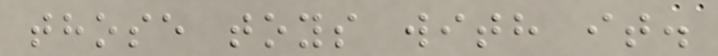those toys with it.
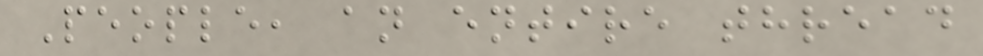People, an entire thread
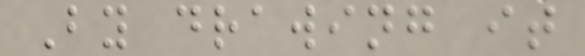By drawing it
